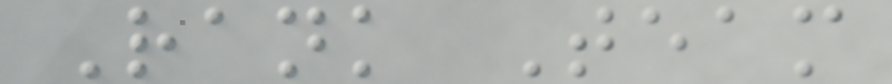Rank Team
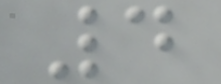4
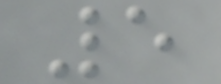5
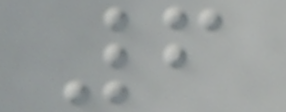6
